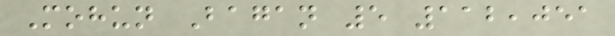Mohun Bagan 5 112,051
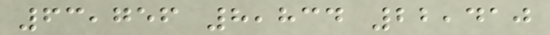63,756 8,834 22,410
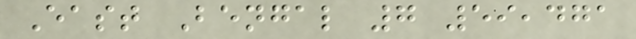East Bengal 7 59,471
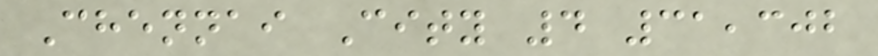Chennai City 4 31,302
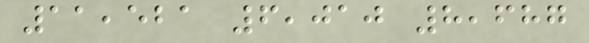11,521 6,010 8,687
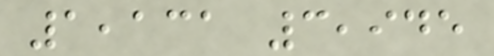1,131 3,945
